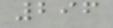296
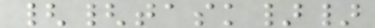{{task}}
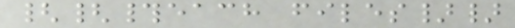{{#each files}}
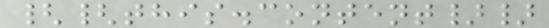{{this.content}}
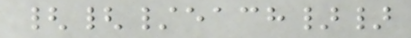{{/each}}
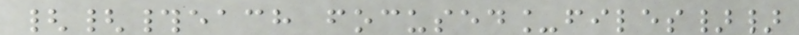{{#each focused_files}}
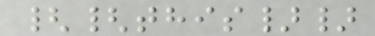{{this}}
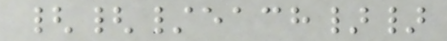{{/each}}
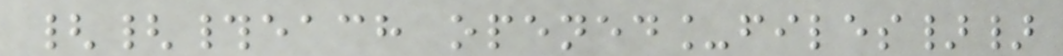{{#each opened_files}}
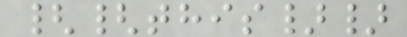{{this}}
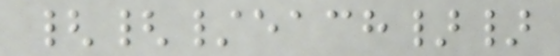{{/each}}
